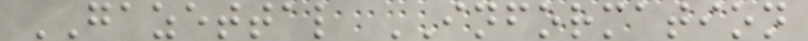GAZETTAL INFORMATION
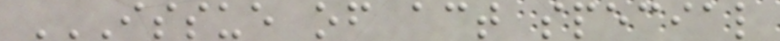ISSUE OF ACT SPECIAL
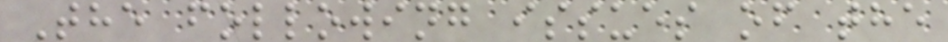The following issues of the
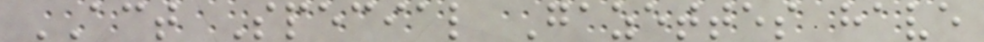ACT Special Gazettes have
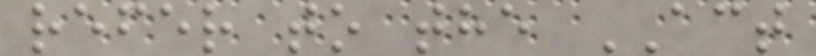refer to the ACT
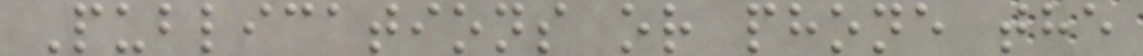Publications or phone the
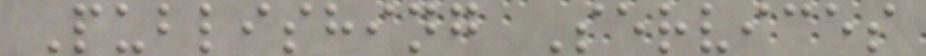Publishing Services
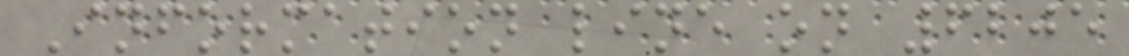Information line on 6205
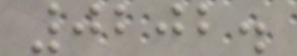0202.
